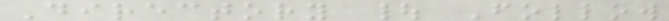Directory | Follow
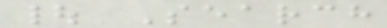| Search
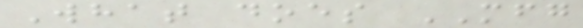What does MFG
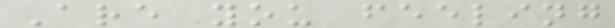Are you feeling
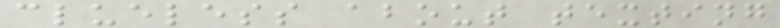clueless about texting
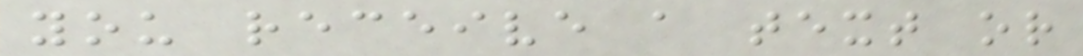you receive a text or
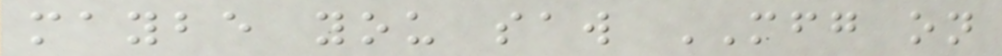maybe you saw MFG on
